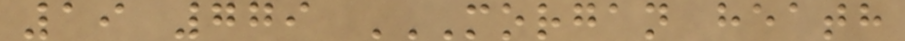19 779 MORGAN HEATH
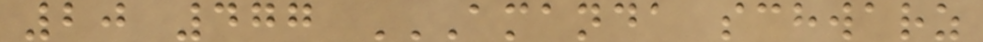20 477 AMANDA SCHWARZ
